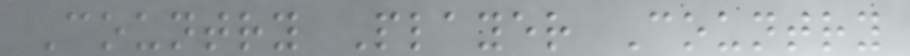Country Player Country
